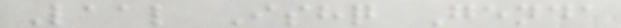Laal Ishq Genda
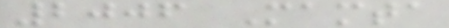2006 Mamta
